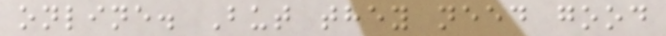online. But they need good
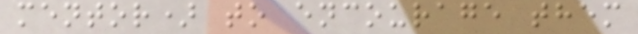mentor) to encourage them
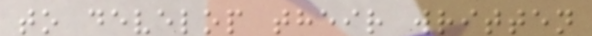to develop their written
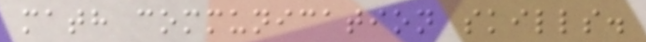math communication skills.
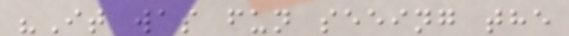"It was fun seeing the
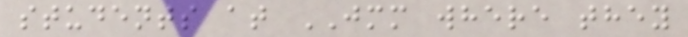students at JMM where they
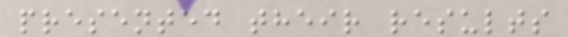presented their results
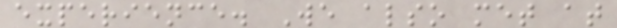experience. We also met at
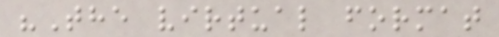"The virtual format
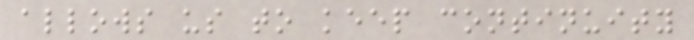allows us to keep continuity
